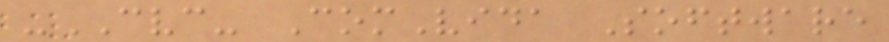-CVC- ComVida Software
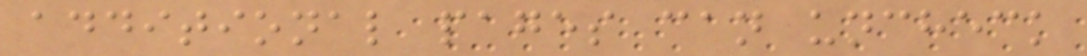additional pages can uncheck
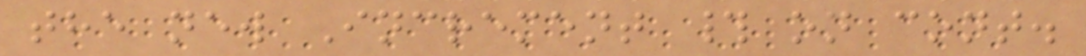the new Increment # on cont.
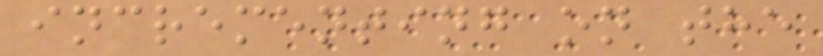incrementing on the
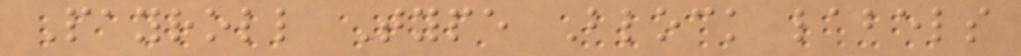Payroll Type Block labels
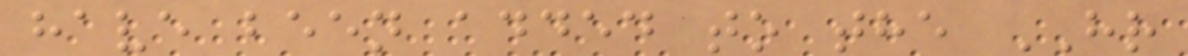have been added to the HR
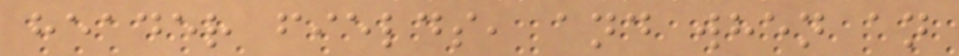header fields, and when an
